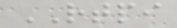RTPI
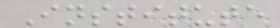Institute
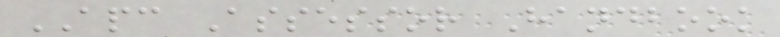APC Assessor Handbook
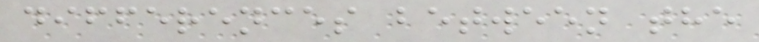differences between the
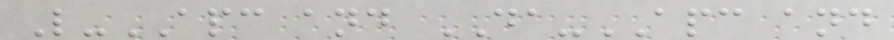L-APC and DA-APC and
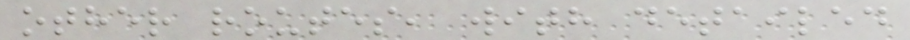other routes, with detailed
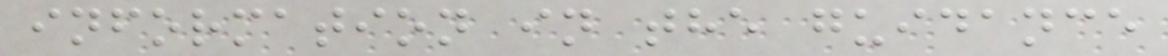information in the guidance
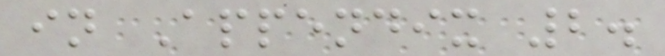in Appendix 2.
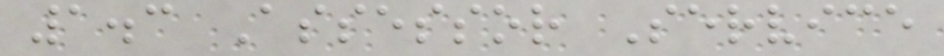1.3 Assessor Service
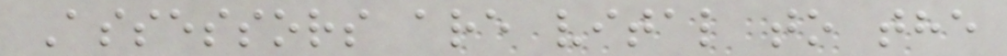Assessors are vital to the
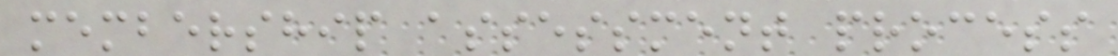membership assessment process
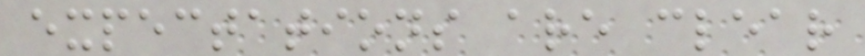expectations are clear
